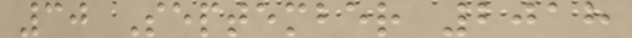30 September 2018
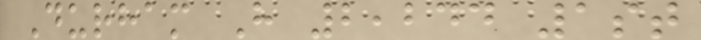Durham H 2,244 1st
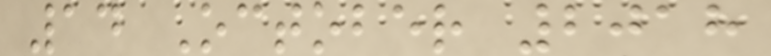14 October 2018
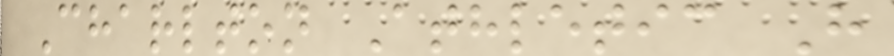Charlton Athletic H
